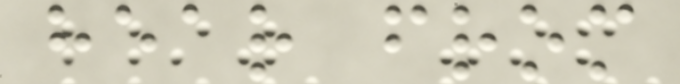hear from
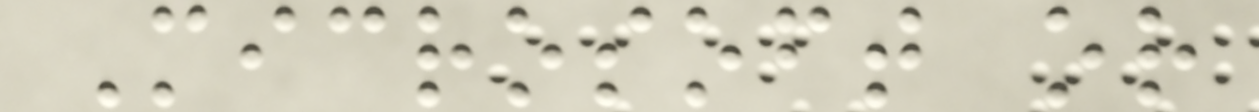Microsoft or
